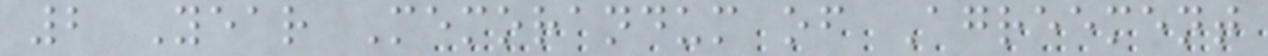2 Year Memorandum of Agreement
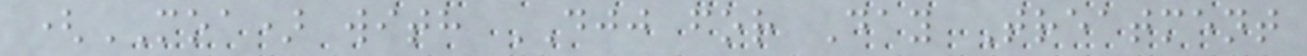(MOA) with DJJ for Day Treatment
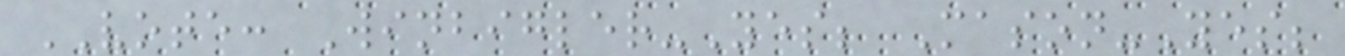VOTE: Winbigler-Yes; Mason-Yes;
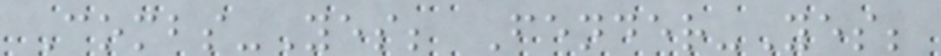Combs-Yes; Fender-Yes;
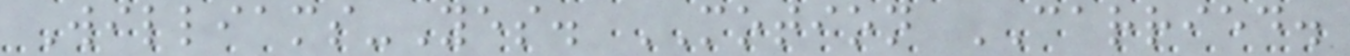Williams-Yes. MOTION CARRIED.
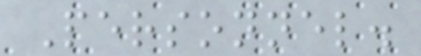Personnel.
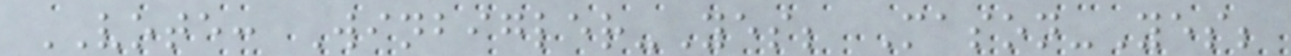VOTE: Winbigler-Yes; Mason-Yes;
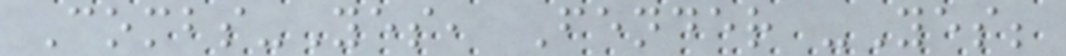Combs-Yes, Fender -Yes;
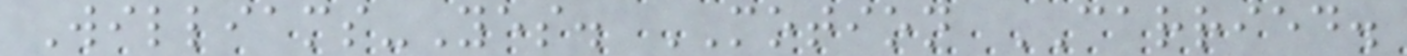Williams-Yes. MOTION CARRIED.
